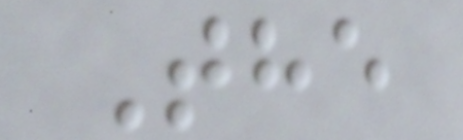The
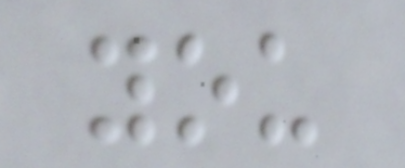you
